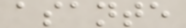asante
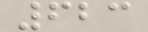623
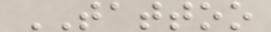TATTOO
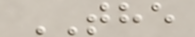THE
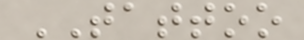TATTOO
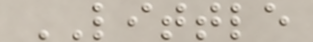LITTLE
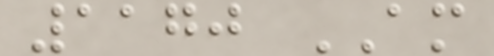1170 AM
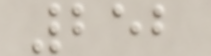252
